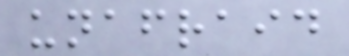unafraid
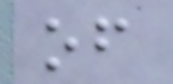of
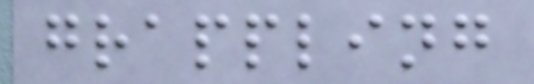grappling
